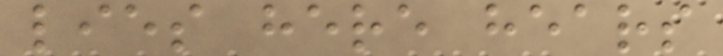lies here hears
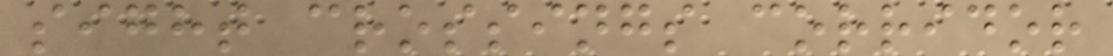sight crossings corridor
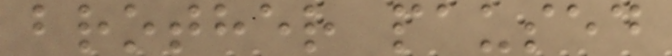brother paused
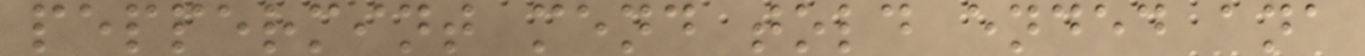peppermint mend told ended ana
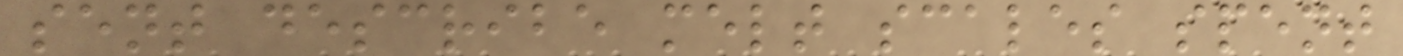sent describe melt scales spent
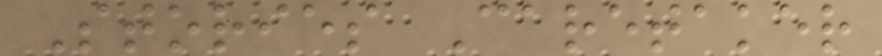Stories Caretaker
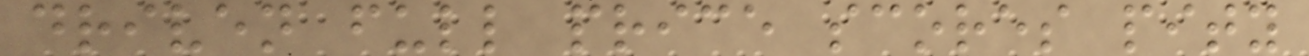driven full price scores pity
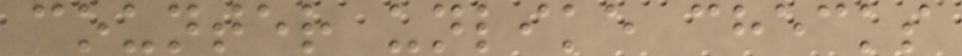counter unlike checks
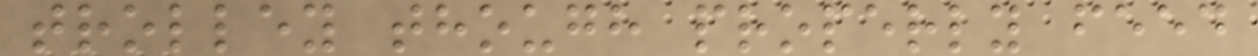trolley though properly feed
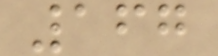167
